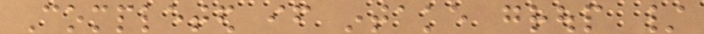Completed if intake group /
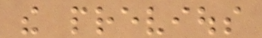the previous
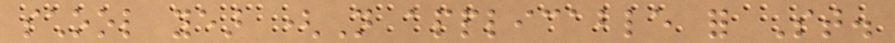school year (Not applicable for St.
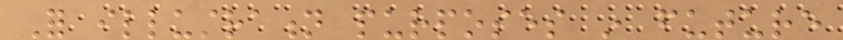For illustration purposes in future
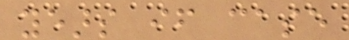years if case
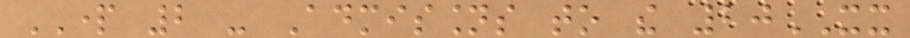PART 2 - Admissions to the 20XX
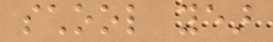school year
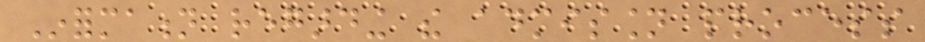Information regarding the admission process
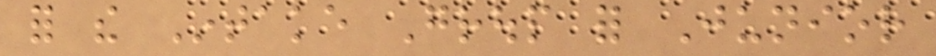for the Intake Group for Junior
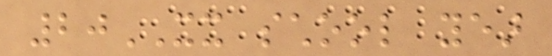20XX school year
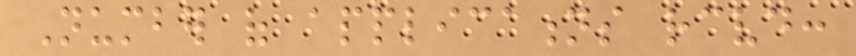Number of applications received:
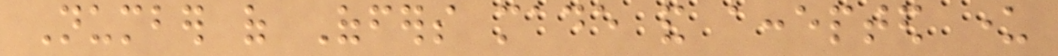Number of Offers made and accepted under
